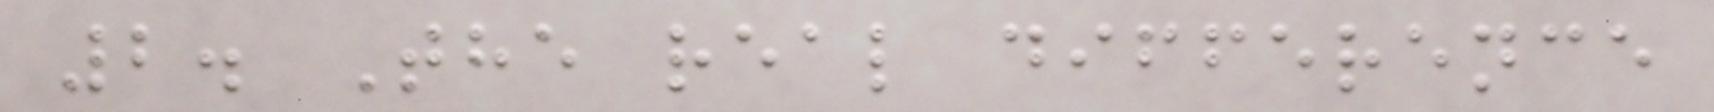2. The real difference
